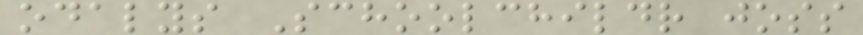odalys Schoolchildr joss
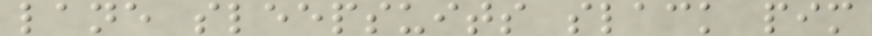lane sleepsuits slack pim
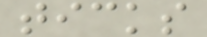ticks
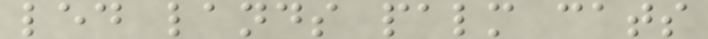led lands palm cats
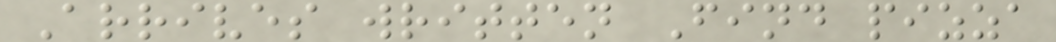Arrives written Find pizza
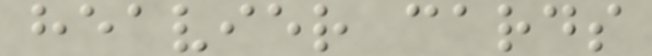heavier cards
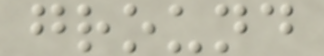ground
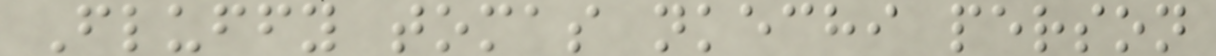Fluffy tomas nkechi person
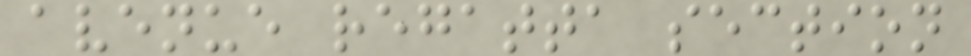avenue regatta section
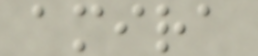amira
